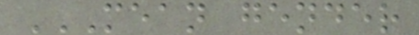MEAN GENDER
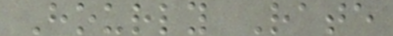Hourly Rate
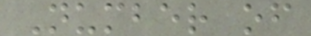Number of
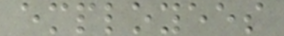employees
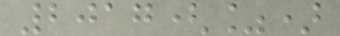2017(%)
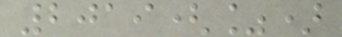2019(%)
